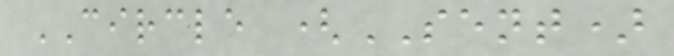CIRCLE (SENT)
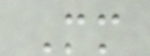Mm
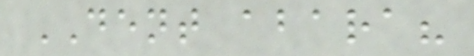DENT abara?
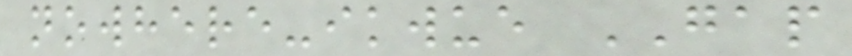nowhere-ikwue GAP
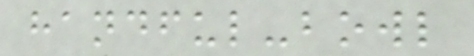handful-bowl
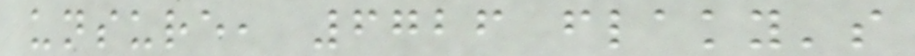unsure, 6726 flaky's
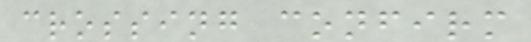crossing confirm
